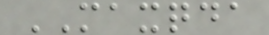MAXQDA
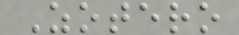Zotero
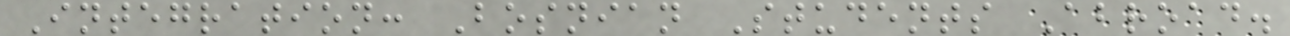Integration: Bosnian Students Abroad.
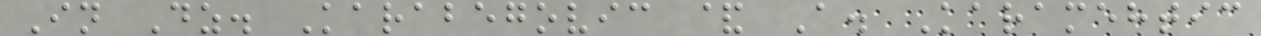In Dz. Karabegovic & A. Karamehtic
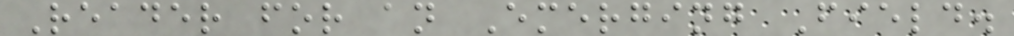Reader for an Emerging Field.
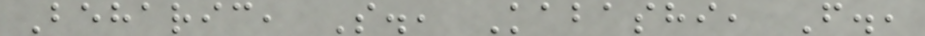Beharic, S., Kabashi, F.,
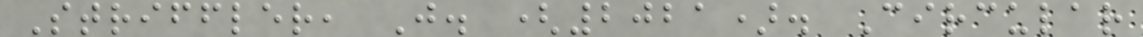Striffler, J. (2021). Circular
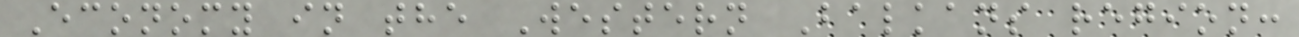Economy in the Western Balkans region:
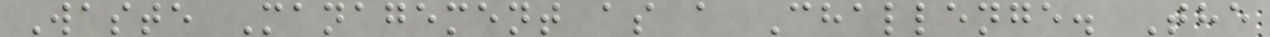Waste Management as a Challenge. The
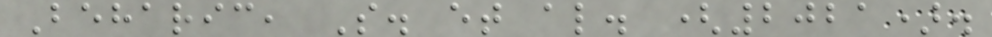Beharic, S. et al. (2021).
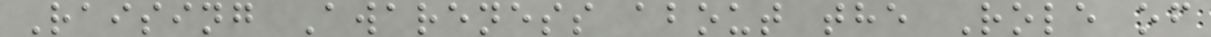Raising Awareness about the Role of
